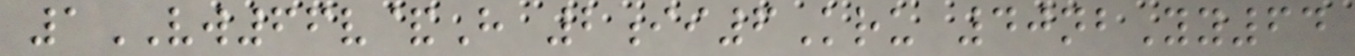1VW66v&H 2ii6Kru 40nbYy64
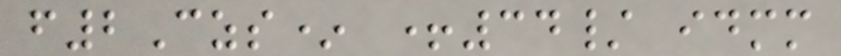f2Czs* +34/ idmm
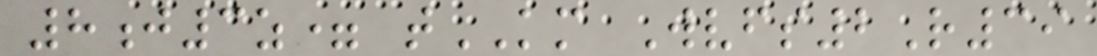8j3z= tKM Wvfs2R39
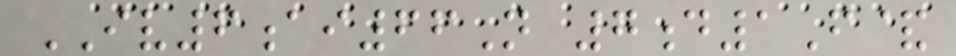IV6ai66N 7d1F&
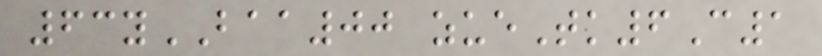63yBAA00 zueTk6C1
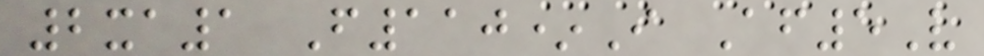2xa1 F110*I Af5V
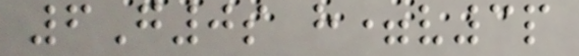6G0s h=v3p
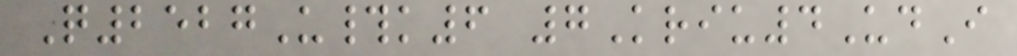Q2527U#k6 7Kriu4UdI
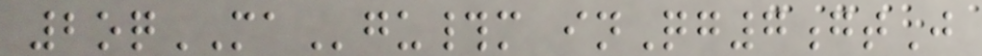2oqMAgu#m inQg7gtJ
